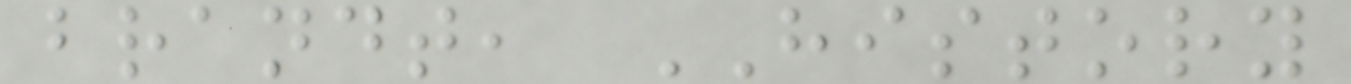brandt, HISTORY
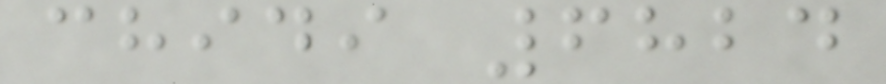chidi 6824
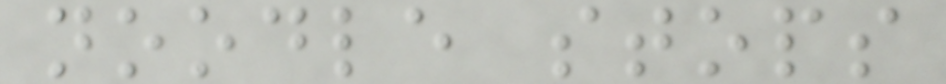noodle stops
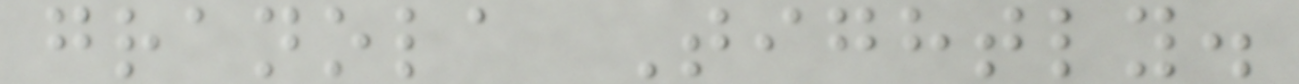granola Tightly.
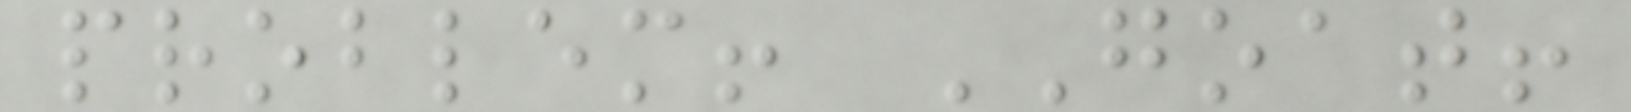problem! GOAT!
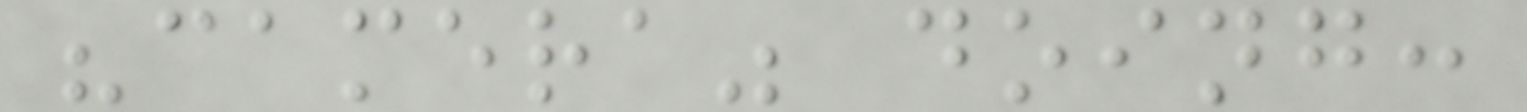"camera" doing:
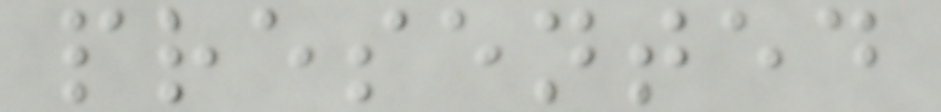presented
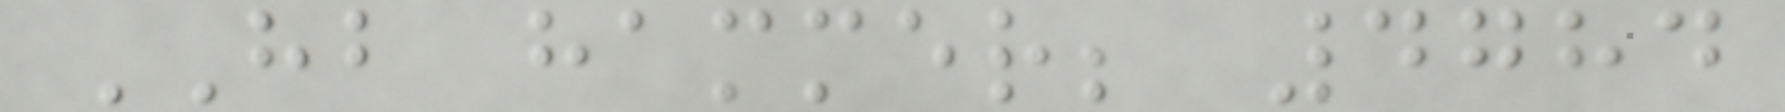HB hammer; 4784
